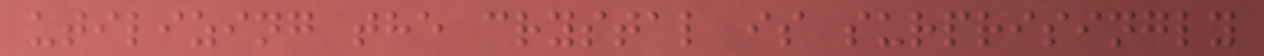utilizing the crystal is surprisingly
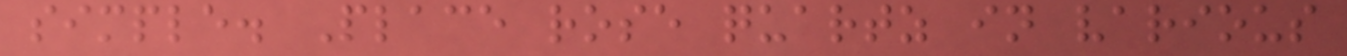simple. Place rose quartz in various
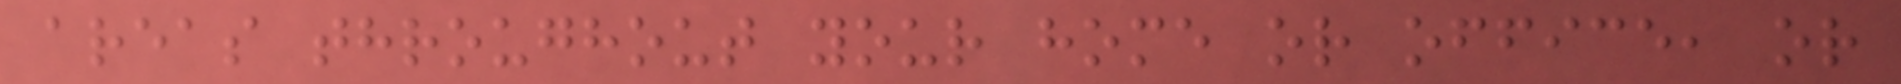areas throughout your home or office, or
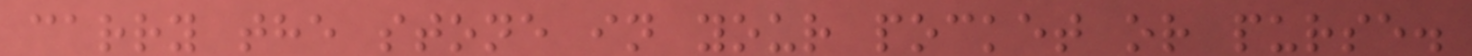carry the stone in your pocket or purse.
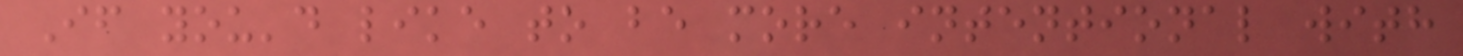If you'd like to be more intentional with
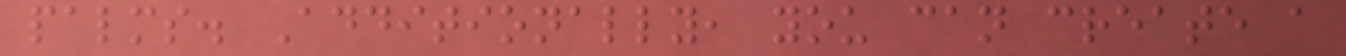palms. Additionally, you can create a
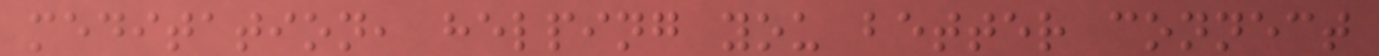meditation, helping you better connect
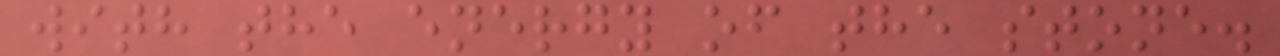with the energy of the stone.
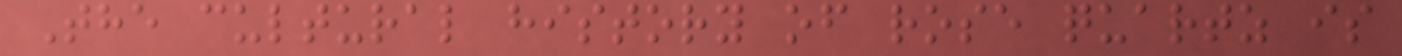The cultural history of rose quartz is
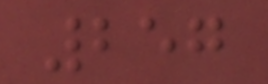257
